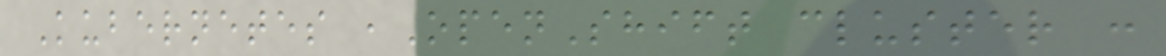Kubernetes ,OpenShift cluster :
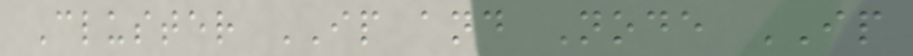Cluster IP and Node IP
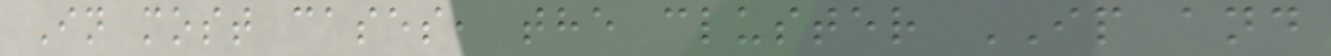In most cases, the cluster IP and
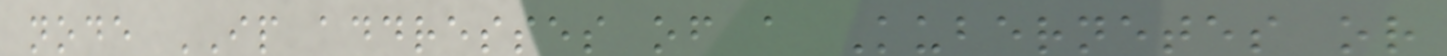node IP addresses of a Kubernetes or
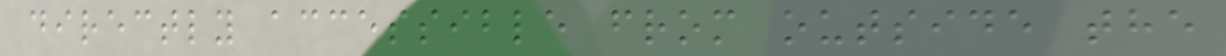directly accessible from outside the
